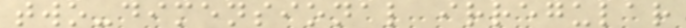two-dimensional irregular
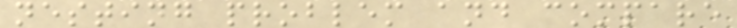nesting problem and compare
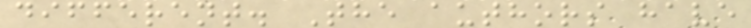different. The authors have
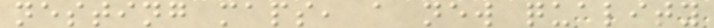nesting maps, a new quality
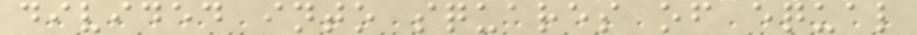divided into squares of equal
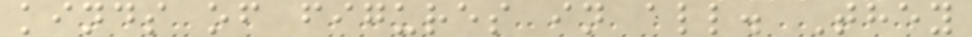kinds of figures in all. They
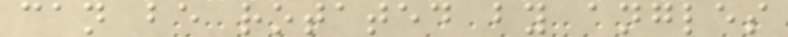can be rotated by angles
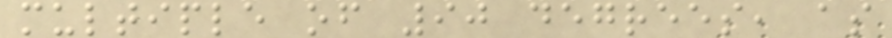multiple of 90 degrees, as
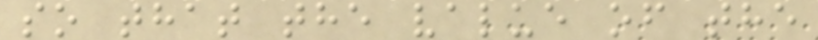so that the value of the
